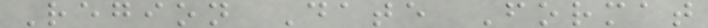Region Date Format
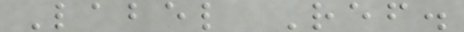Label Ref.
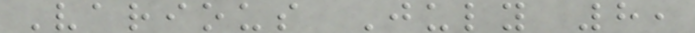Various July 8,
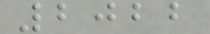2022
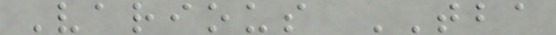Various TBA
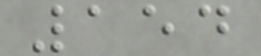154
